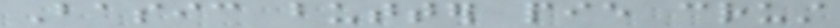Basic butter pie crust
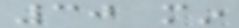30 min
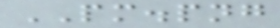PM.png
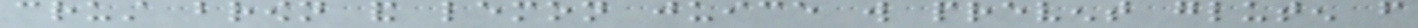crust brown and lemon juice will prevent gluten from
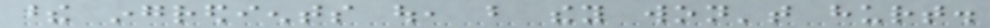these ingredients out, but they won't hurt.
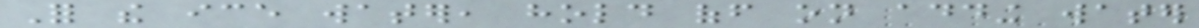For the ice water, hold off on adding water
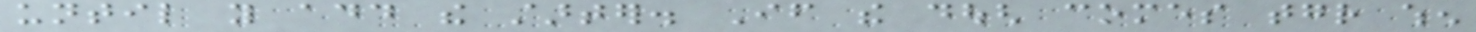until you add the starter. If the dough comes together when
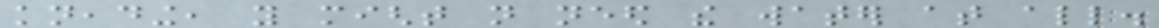kneading, you might not need the water at all.
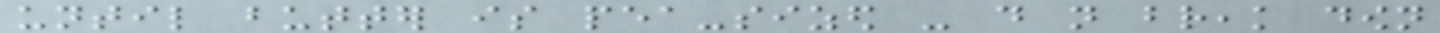until butter is pea-sized - do not break down
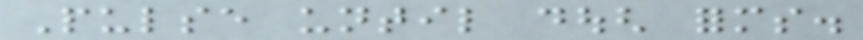Pulse until dough forms.
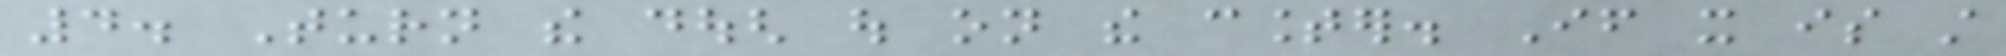4. Turn the dough out on the counter. If it is still
